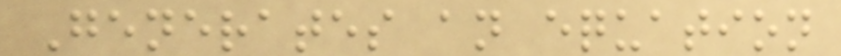Generates an equation
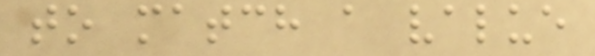to match a value
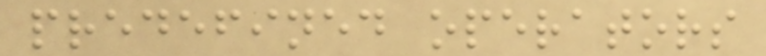predefined operators
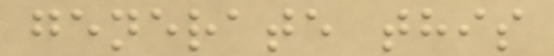generate this
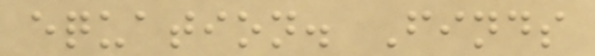equation. Finds
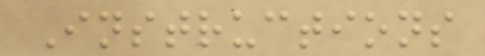Instructions
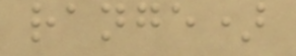range)
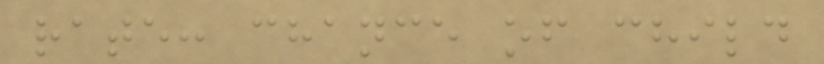rate: chance of child
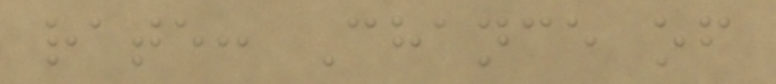rate: Chance of
